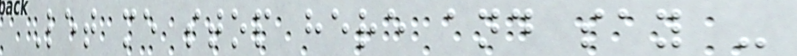Let me stop here and say -
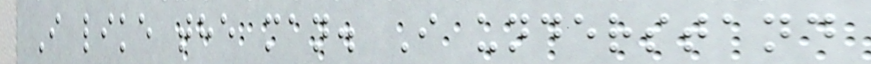I like the man. I understand
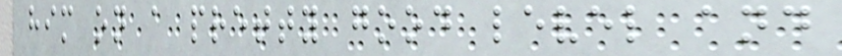him on a pretty good level and
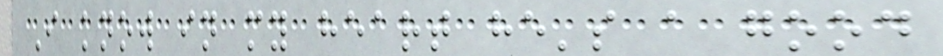I know in my heart he's a good
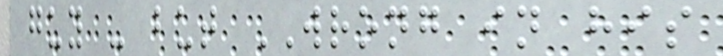guy - but WRONG in his
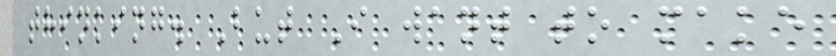thinking. But I want to make
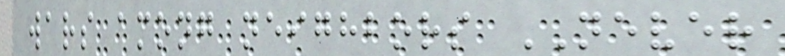wars among neighbors NEVER
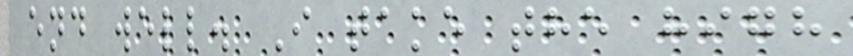end well. I take the high
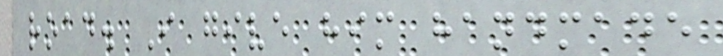road. I give him handmade
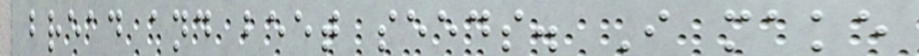bread and beet seeds. I make
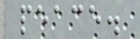peace.
